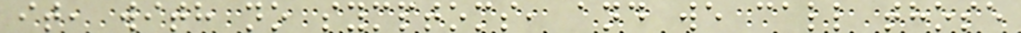it, with no symptoms, and we call those
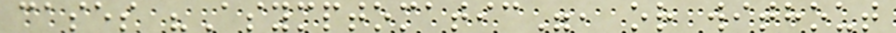cases "Asymptomatic", or without
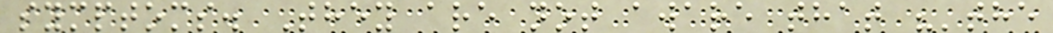symptoms. They are not aware that "'the
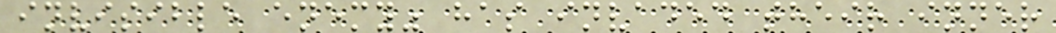invisible enemy" has invaded their inner
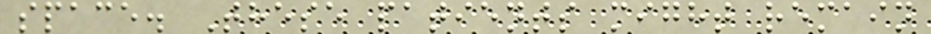space. These patients might remain
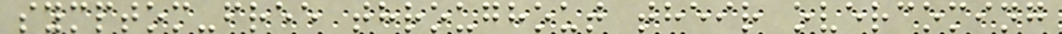symptom-free throughout their overcoming
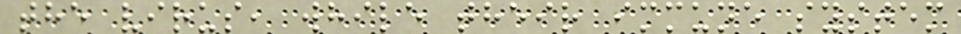the virus, while their immune system
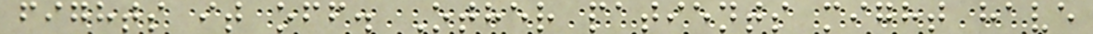fights it off. Other patients might have
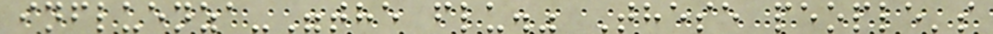influenza-"the flu." These people's
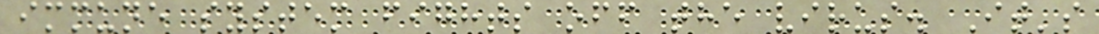immune system fights off the virus. It's
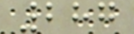287
